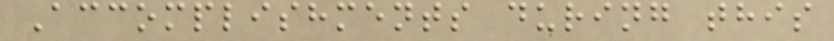Accomplishments during this
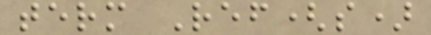term Ref(s)
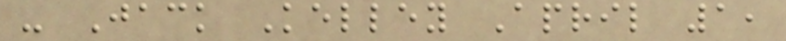- Jack Kelley April 1,
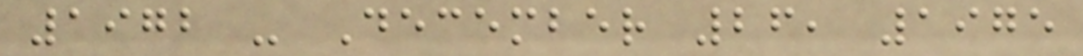1972 - December 26, 1975
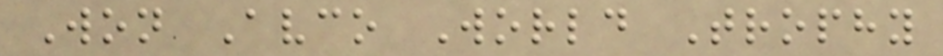Won Avco World Trophy
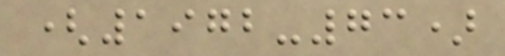(1972-73)
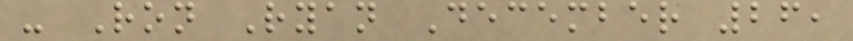- Ron Ryan December 26,
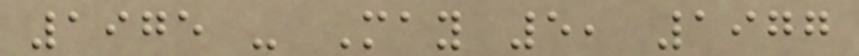1975 - May 5, 1977
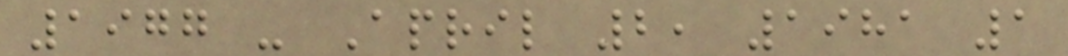1977 - April 2, 1981 1
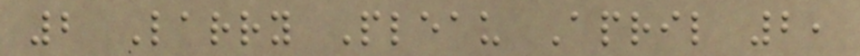2 Larry Pleau April 2,
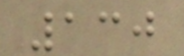130
